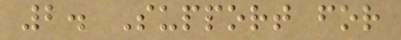2. Support for
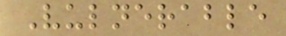Vulnerable
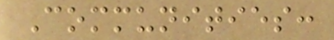Communities:
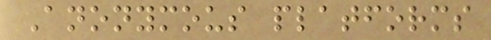Anonymous platforms
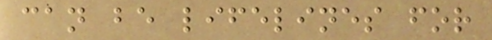can be lifelines for
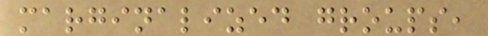marginalized groups,
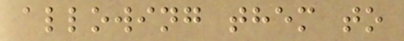allowing them to
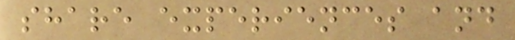share experiences and
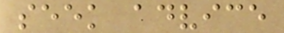seek advice
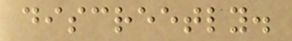discreetly.
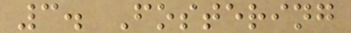3. Fostering
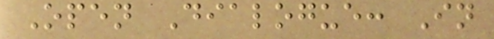Open Dialogue: In
